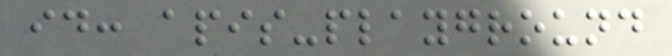id: apis-playground
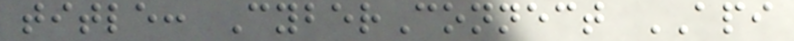title: CyberConnect API
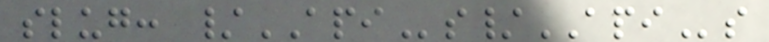slug: /APIs/APIs
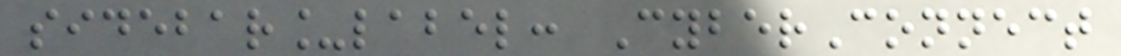sidebar_label: CyberConnect
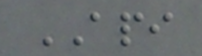API
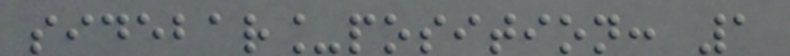sidebar_position: 1
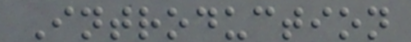Introduction
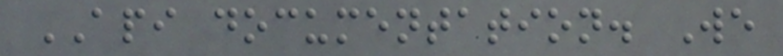API documentation. We
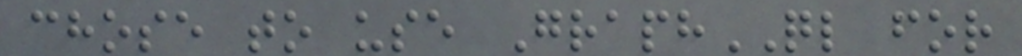chose to use GraphQL for
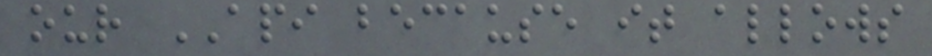our API because it allows
